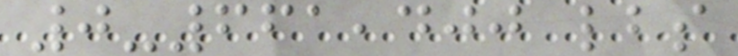0-661,400 lbs
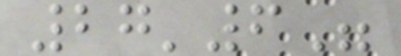27'6"
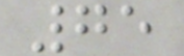75
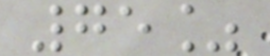75%
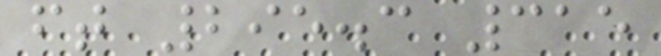ft 295.3 315
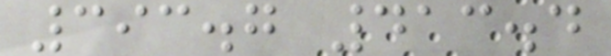393.7 413.4
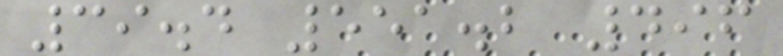39.4 551.2 496
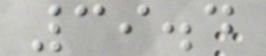39.4
